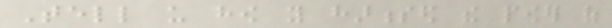Tell us how you harnessed the power of
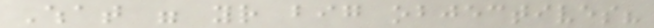What were your big objectives?
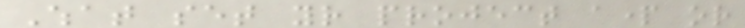What set your project apart or
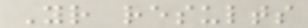Your results
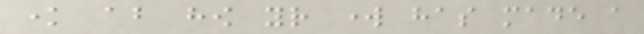know about how your work has made a
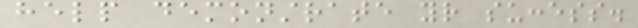help demonstrate your success.
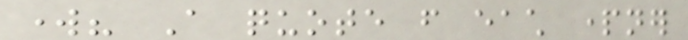work? A quote from each partner
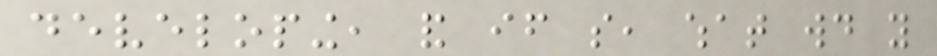developing, and if so, what would you
